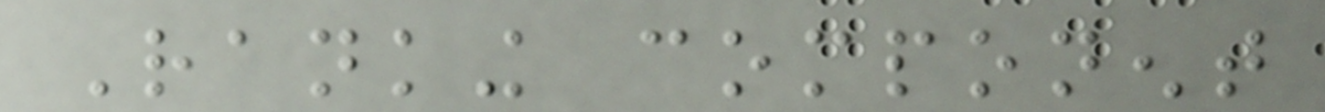Ranking component
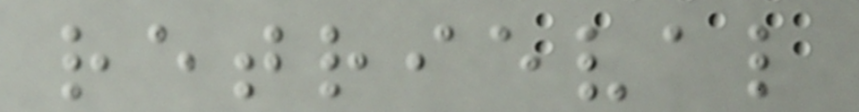retrieval
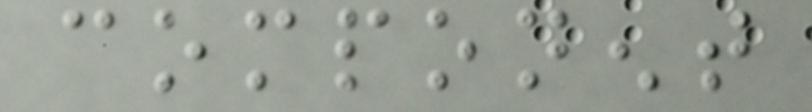component
